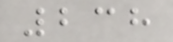238
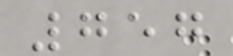757
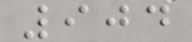904
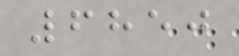6850
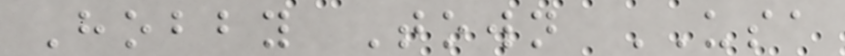Hobby Town USA
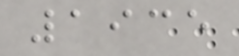1935
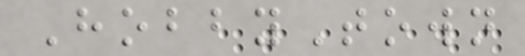HobbyTown
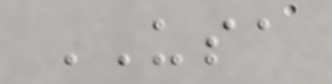USA
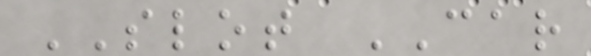SLOT CAR
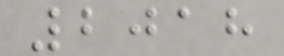2018
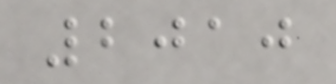2010
